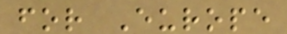for Europe
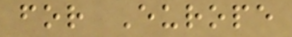for Europe
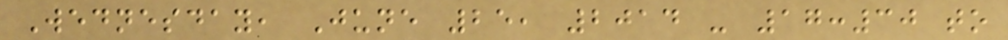Wednesday, June 25, 2014 - 17:30 to
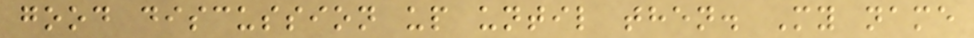good discussion up until then. My name
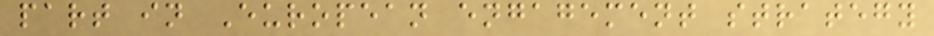part in European engagement strategy
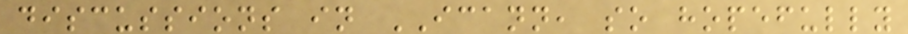discussions in ICANN, so hopefully
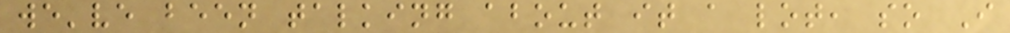we've been talking about it a lot, so I
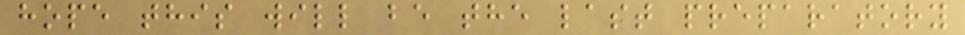hope this will be the last preparatory
